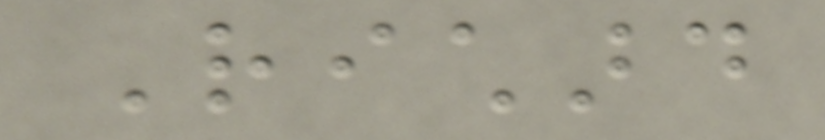Richard
